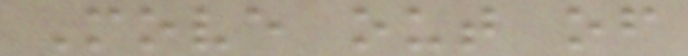Move out of
